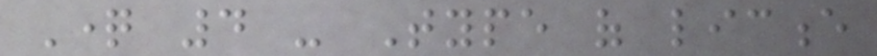Question 4 - Type of licence
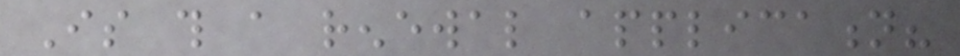Is this a renewal application?
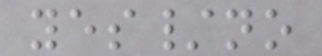yes/no
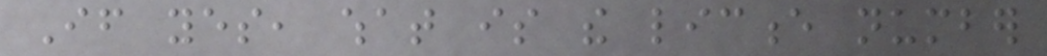If yes, what is the licence number
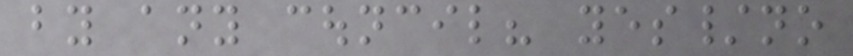by any council? yes/no
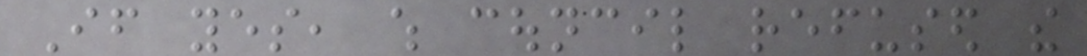If yes, which council refused the
